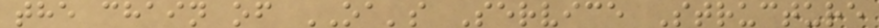the chain of OA's Service Structure
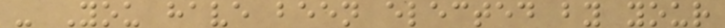- You have been elected by your
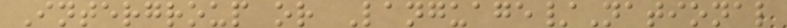Intergroup or Language/National
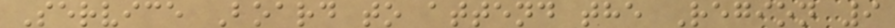Service Board to attend the Region 9
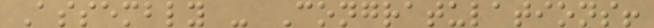Assembly - Congratulations!
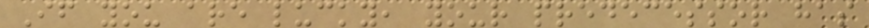If you are lucky, your predecessor has
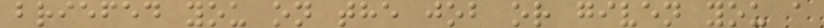briefed you on the job or given you a
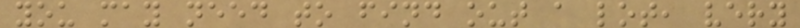you may need to find out a lot, very
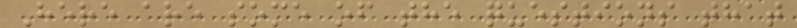Here are some of the questions that
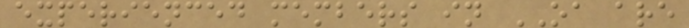experienced members in OA are
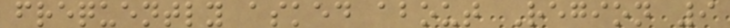frequently asked about Region 9
